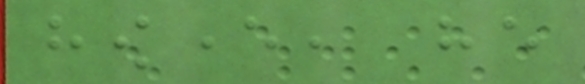however, he
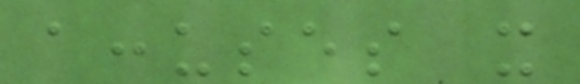accuses it
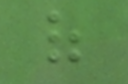of
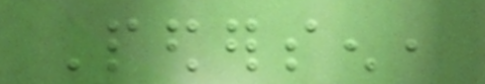Pedersen,
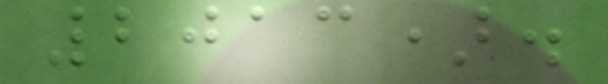2013).
